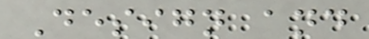Design and
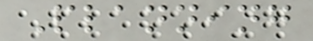Planning
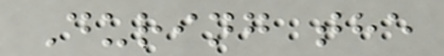During the
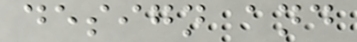design and
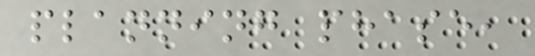planning phase,
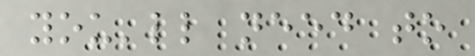you'll need to
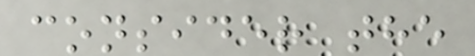consider the
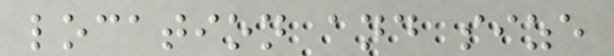location and size
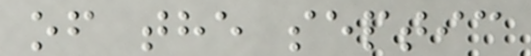of the septic
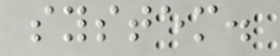system.
